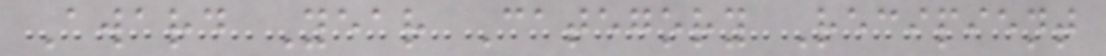Award Year Category Recipient
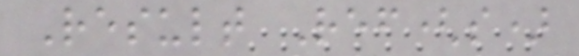Result Ref(s)
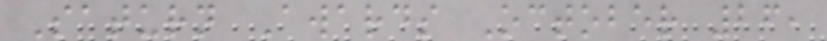Saturn Awards October 26,
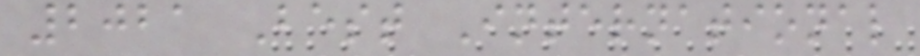2021 Best International
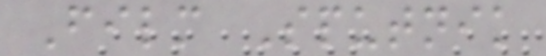Film Sputnik
